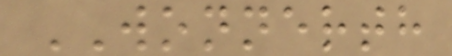WONNERTH
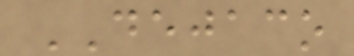DEJACO
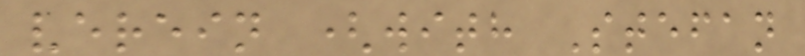verein (with Stefan
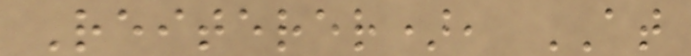Reiterer), AT
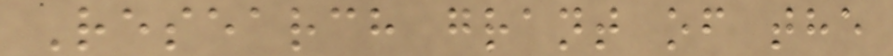Research grant of the
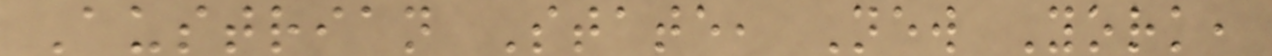Austrian State, New York,
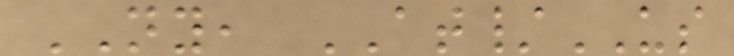NY, AT/US
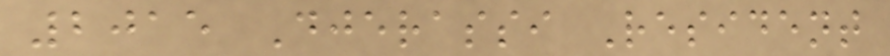2015 Djerassi Resident
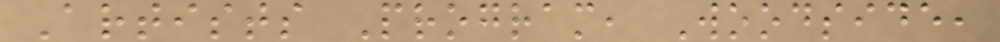Artists Program, Woodside,
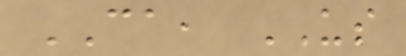CA, US
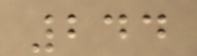244
